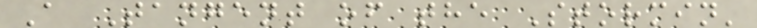A Tangent of the Stormin'
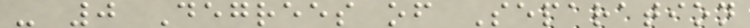- 0 Degrees of Separation
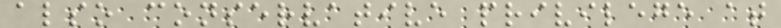also conservative privilege at
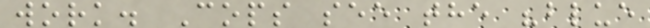work. Cops see the "blue
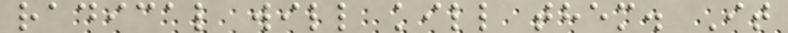radical will kill them. It
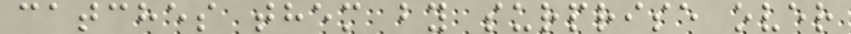catches them by surprise over
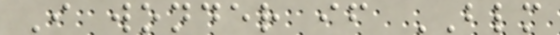I wonder if BLM
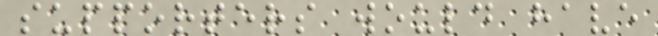supporters would have
